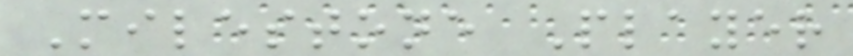Milestone Player
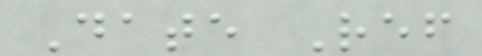Date Ref
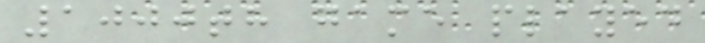1000th game played
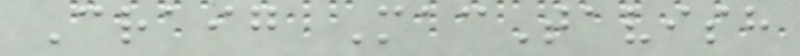Craig MacTavish
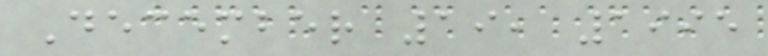December 19, 1995
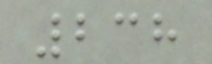238
